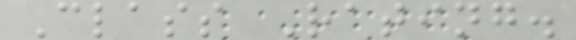Class Rating.
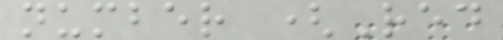number (Red
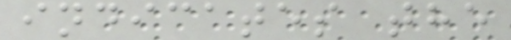indicates the
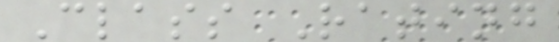Class Rating
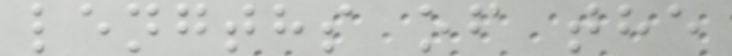lengths of the
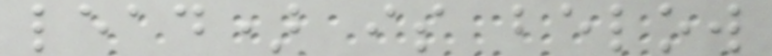lead) is below
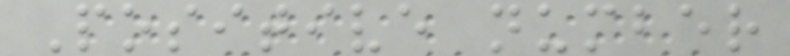Positive number
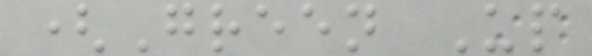(Green Up
